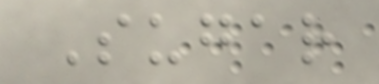Sugar
